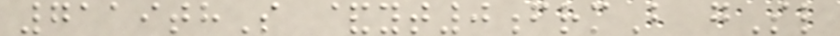7119thS &yt0frmB gSl
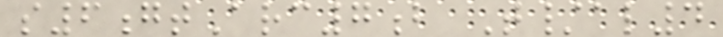s6gtArc7b T/al4
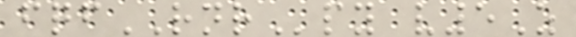fqfRNRpy v5Z
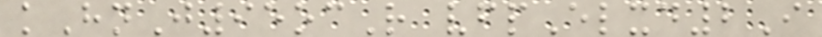kHnJ95ocR vfpElxd2I
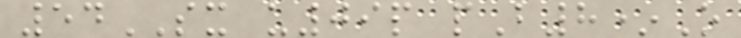54SX u09p pB8*O
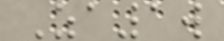Za1w
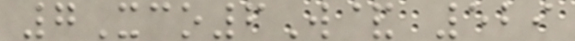7Xco6W& 529
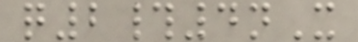q2#4nX
